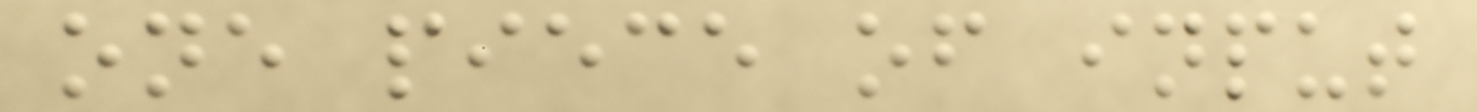one piece of input
